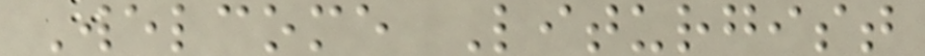Welcome Liturgist
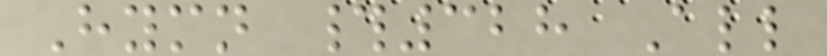Hymn #328 All
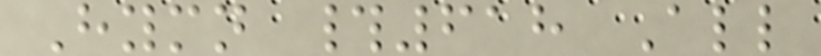Hymn #618 All
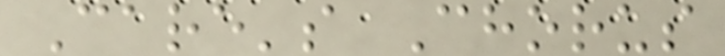Care's Chorus
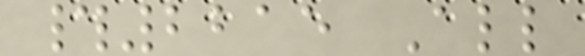#2215 All
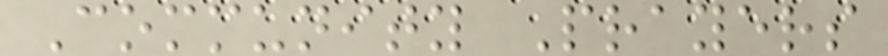Community Prayers
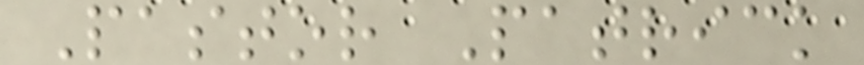Pastor Patrick
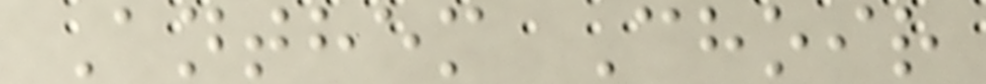Anthem Choir
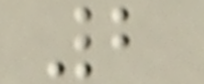2
